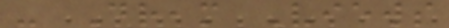- Dream Views
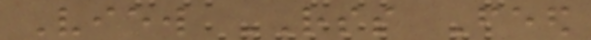View RSS Feed
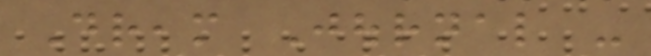Dream Journal -
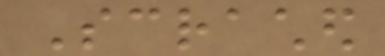Scrached
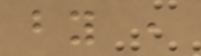by ,
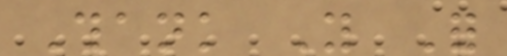Thank You For
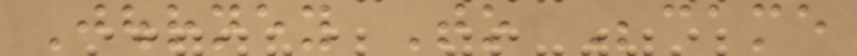Journey To Became
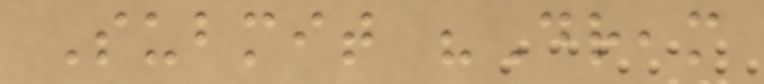Submit "Dream
